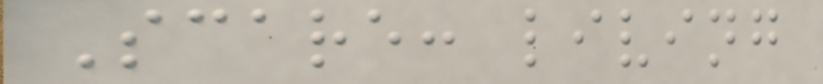Scare: living
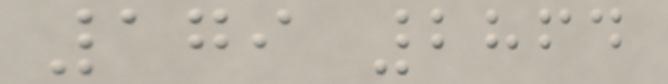179 2864
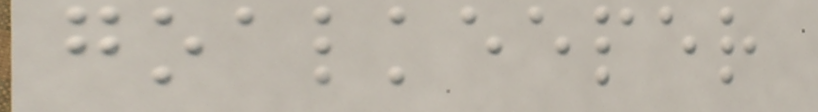goalkeeper
